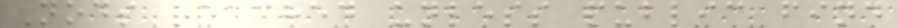Nods reached unless public find
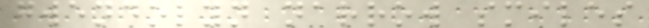gwendolyn narrow smiles
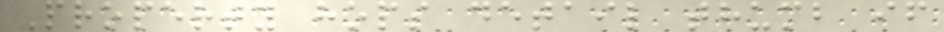Property hops detail thumb if
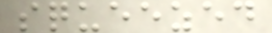squeezed
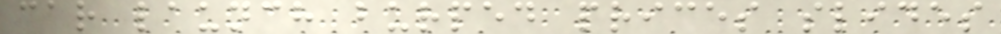car launch burped prices slides
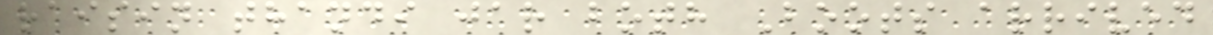raisin thandi jar both Boots arrived
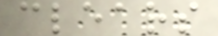clears
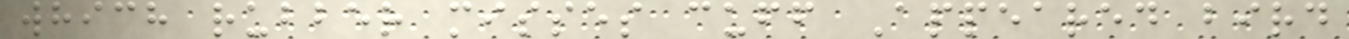which rubber misses cuff Appeared bird
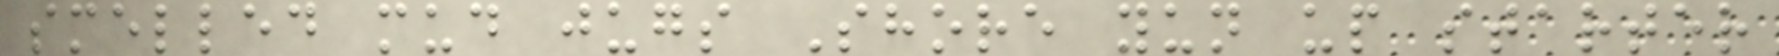smelled mud jugs Shore yun up starter
